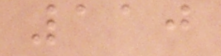110
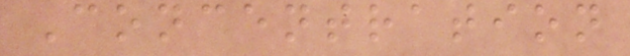Concentration
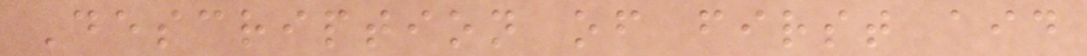Description of first aid
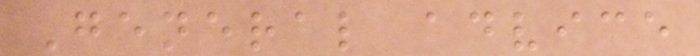General advice
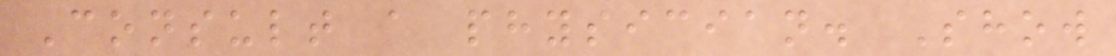Consult a physician. Show
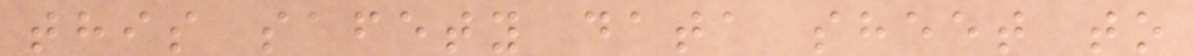this safety data sheet to
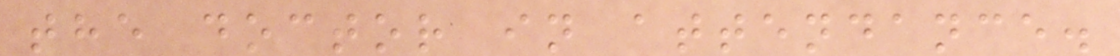the doctor in attendance.
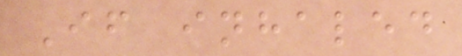If inhaled
